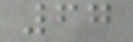67
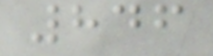846
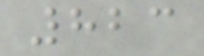823
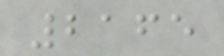2165
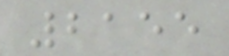2155
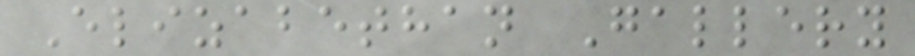Elizabethan Gallery
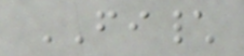FI\
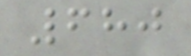680
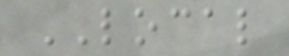LOCAL
